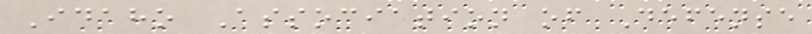Idaho Association of Defense
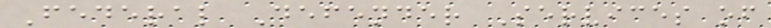Federal Defender Services of
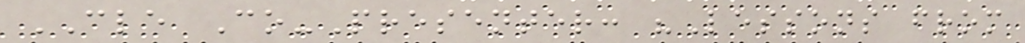CLE Co-Presenter: "Lessons from
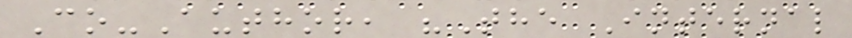Co-Author, "The Internal
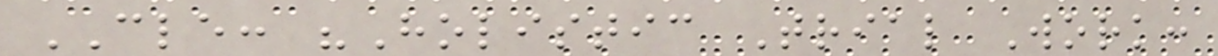CLE: "Holistic Trial Work:
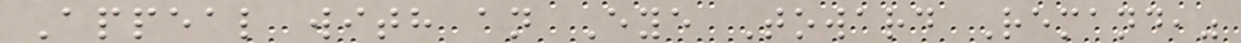Appeal with an Eye Toward Remand,"
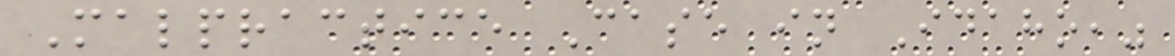Malpractice Case in Idaho,"
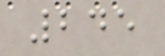245
